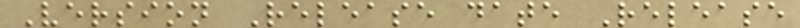Version Release date Release
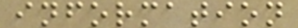information
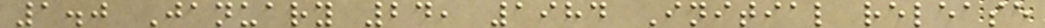1.0 January 24, 1984 Initial release
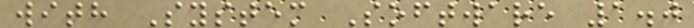with System Software 1.0
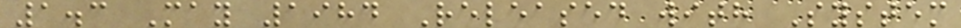1.3 May 1984 Released with System
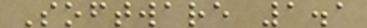Software 1.1
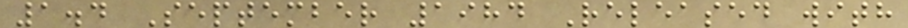1.4 September 1984 Released with
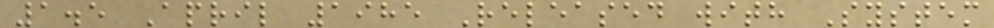1.5 April 1985 Released with System
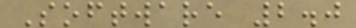Software 2.0
